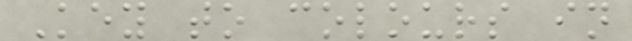Key to colours in
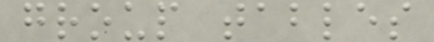group tables
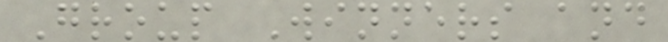Group Winners and
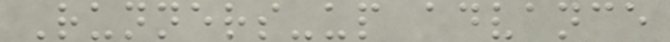Runners-up advance
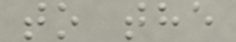to the
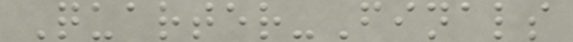Quarter-Finals
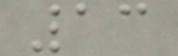13
